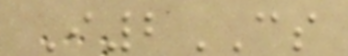I2CS
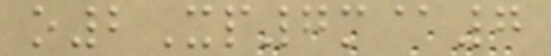o2Xp7m@7
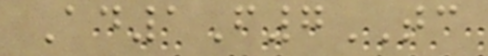Ad1F7TC
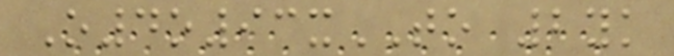O4o93xTO 2yk
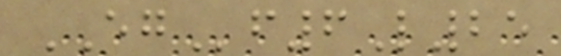EGf6L25
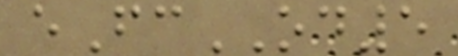eFcOD5
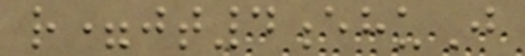r=jt4ehuJ
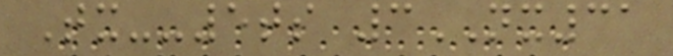Tx--5ts 3NX31
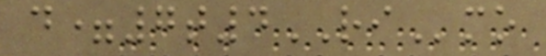d=7t4RImo
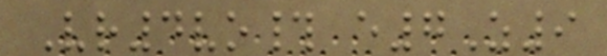Vr4vo# e7Z9
